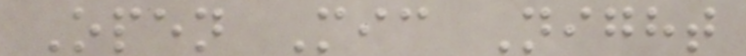Open Mic Night
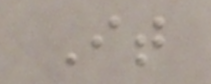It
